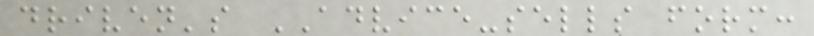driven's ADVICE-sells form:
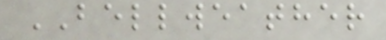BELLWEATHER
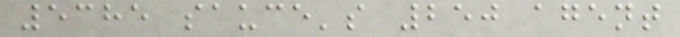5385 sauce's 250 agent
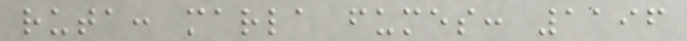ruta: marla fumes: 1196
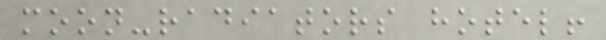moon-radiators hotel!
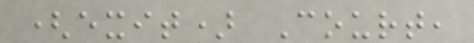(exit) Court,
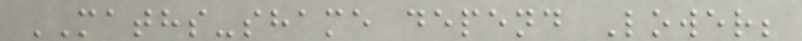MATHS-shame depend Lower;
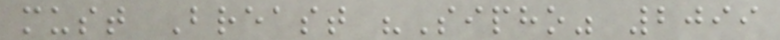must Breast "Sipho" 2099
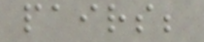pairs;
